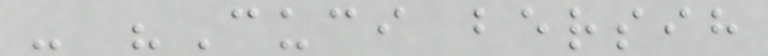- "Cuci bersih
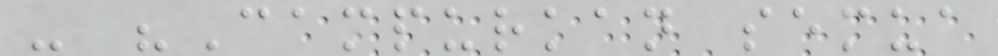- "Campurkan semua
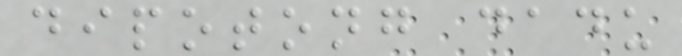dipotong dadu
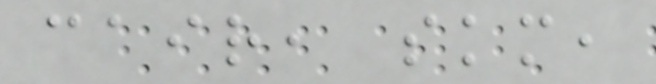cair, skm,
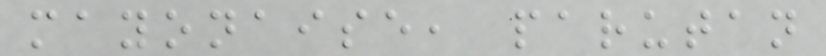mayonaise, parutan
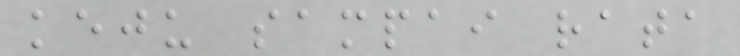keju sampai rata
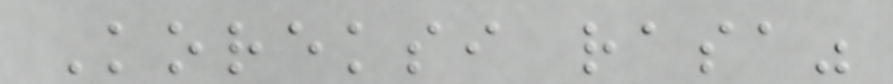Koreksi rasa"
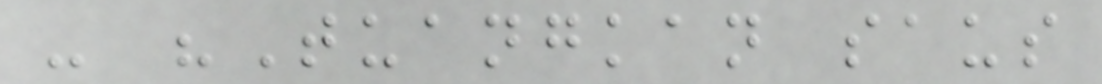- "Tuangkan saus
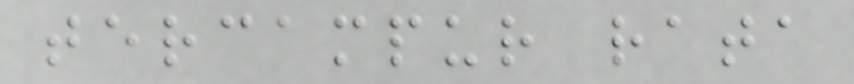tercampur rata
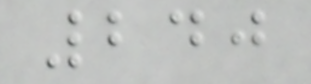240
